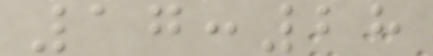17:28
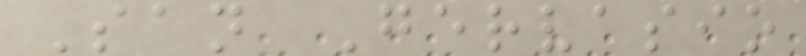San Gervasio
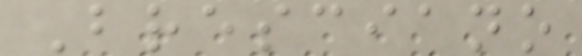Bresciano
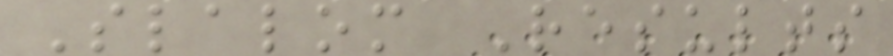Slalom Results
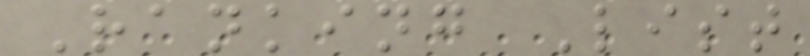Ranking List
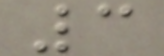3
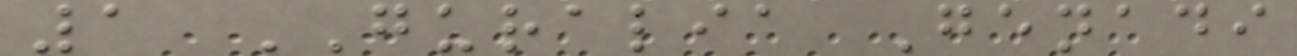1 GURALIA Genadi
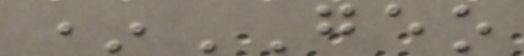*GEO
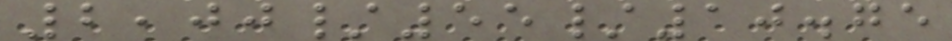2,00/55/10.75
